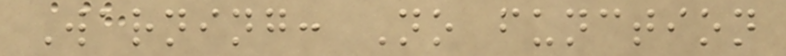Warning: No function
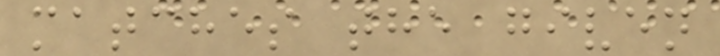matches the given
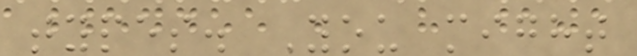types. You might
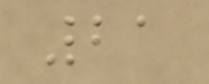21
